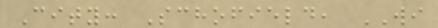City: Schofield, WI
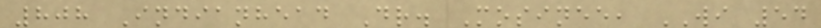808 Indianhead Dr. Mosinee, WI 54
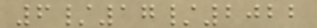6/17/2022
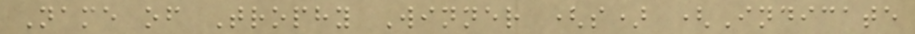Name of Trophy Winner (s) (Indicate
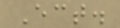Ect.
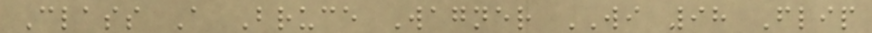Class A Bruce Wagner WI 98 Flip
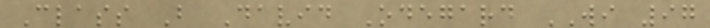Class B David Odegard WI 97
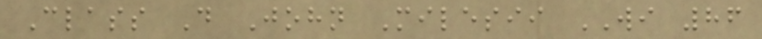Class D John Milesii WI 86
